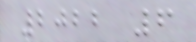2022 6
